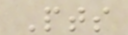Pts
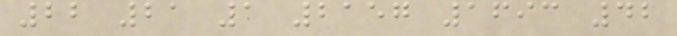22 21 1 2157 1693 42
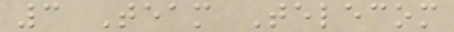3 Team Telecom
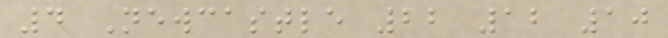4 Newcastle 22 12 10
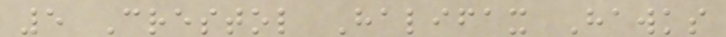5 Crestol Halifax Hawks
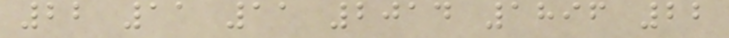22 11 11 2014 1896 22
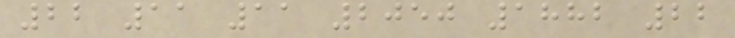22 11 11 2050 1882 22
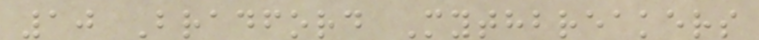10 Bradford Mythbreakers
